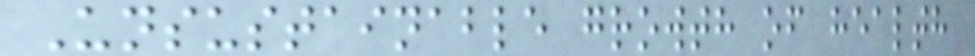Unsustainable growth of health
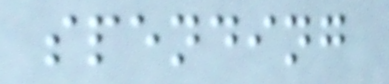spending
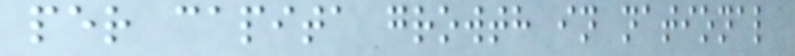per capita growth in national
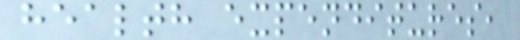health expenditures,
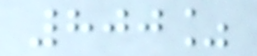800%
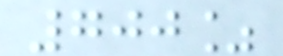700%
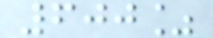600%
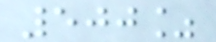500%
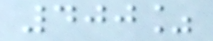400%
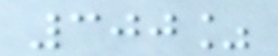300%
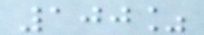100%
